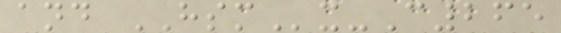and HSMx-C265
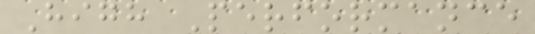High Performance
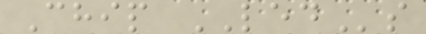Chip LEDs
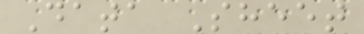Data Sheet
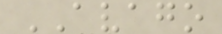AVAGO
